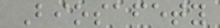Biosafety
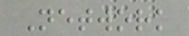Network
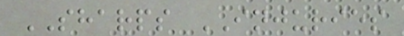SHARPS INJURIES
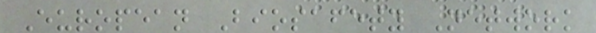European Biosafety Network
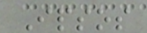Ipsos
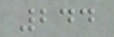244
